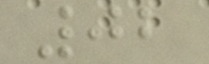02
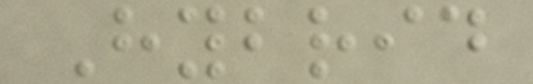Hybrid
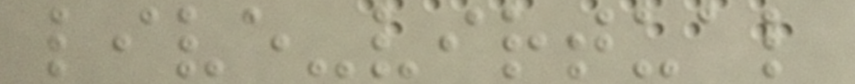live-virtual
